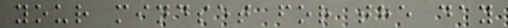your mindset for the day
